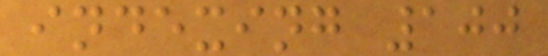indexing 100
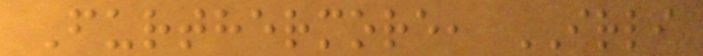Furthermore, IRLI
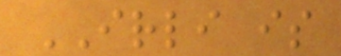IRLI is
